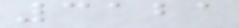3121
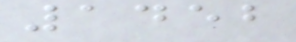1452
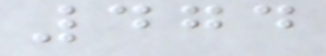474
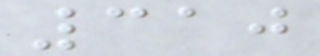310
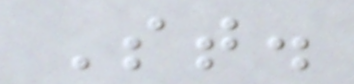St.
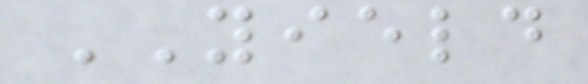YIELD
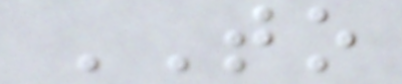TO
